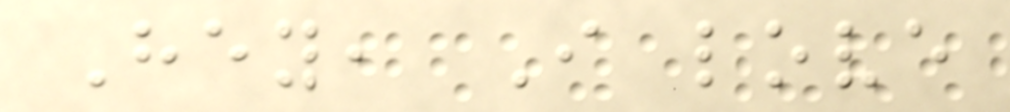Hey, I love
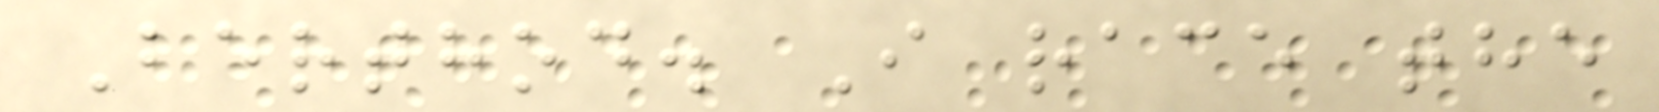Berthod. I race the
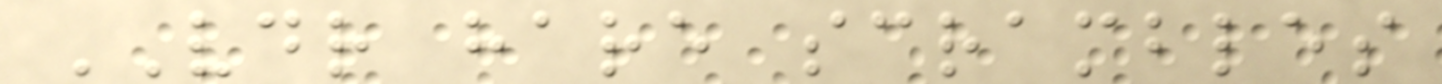VDR hare scrambles
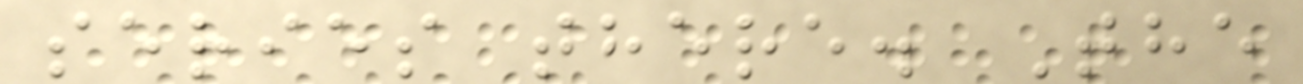series there. The
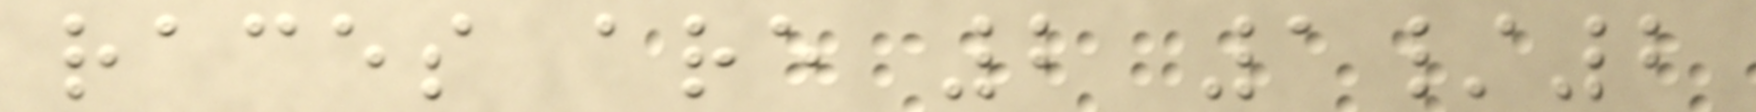races are 2 1/2
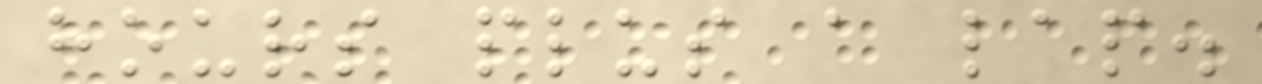hours plus a lap.
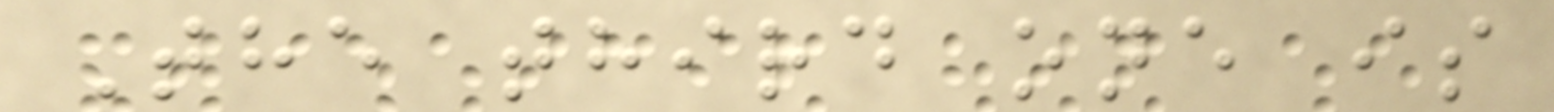The third one is
